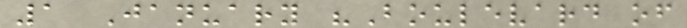1 January "Boulevard of
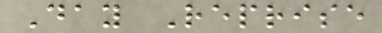Day Reprise
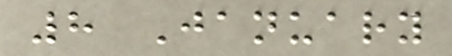8 January
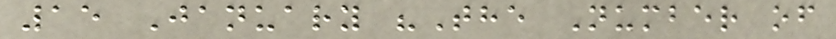15 January "The Number of
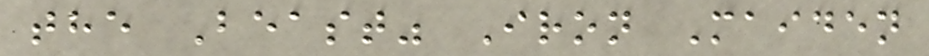the Beast" Iron Maiden
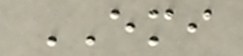EMI
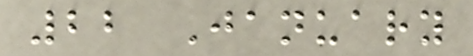22 January
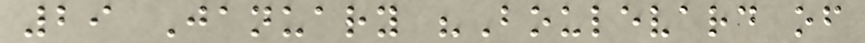29 January "Boulevard of
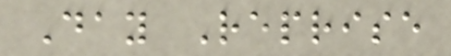Day Reprise
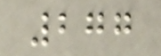277
